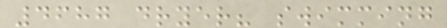4687 dryer? swimming
